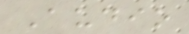Audio
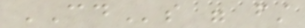CDs were first
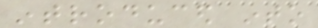introduced into
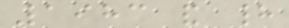1983 and had
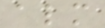almost
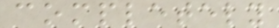completely
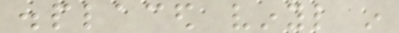displaced vinyl in
